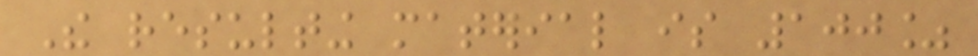The resulting material is 100%
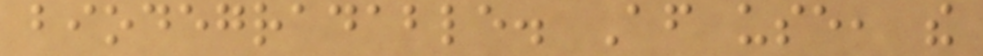biodegradable. After use, the
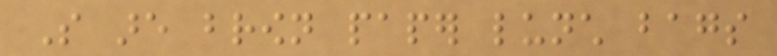So are brown paper lunch bags
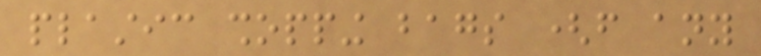plastic shopping bags (from any
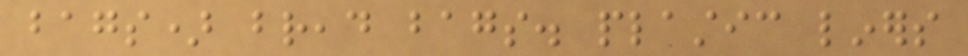bags) bread bags. plastic liners
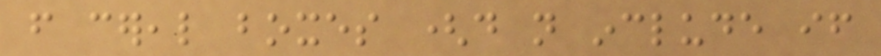from cereal boxes (do not include if
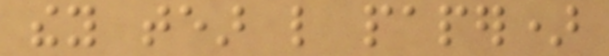they tear like paper)
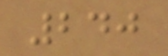240
